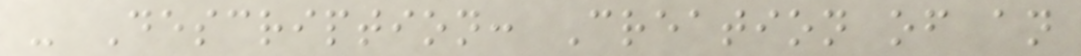- Description: Creation of an
